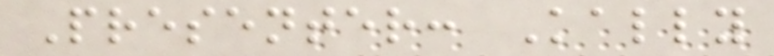Presenter: Kally
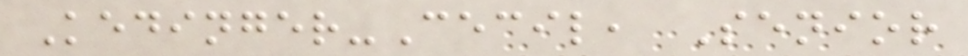Kedinger-Cecil, Senior
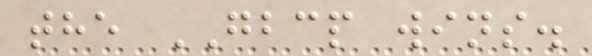the GBCP wins.
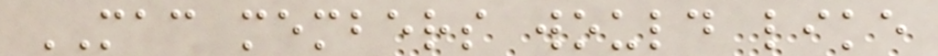MAC members would like
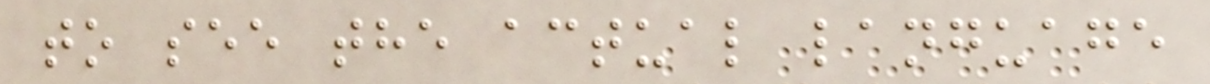to see the actual language
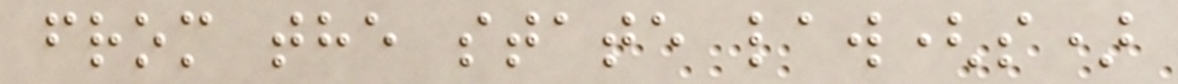from the state law(s)
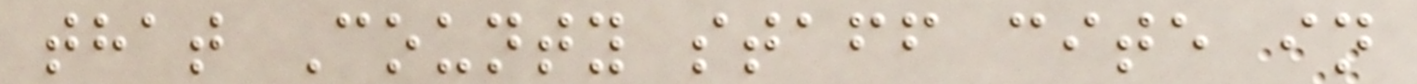that County staff cite in
